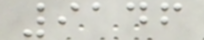9146
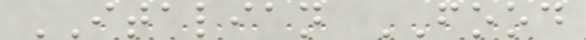ITALIAN FOOD
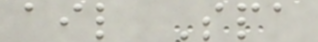ail Spa
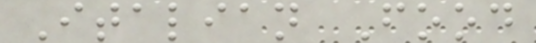Italian Food
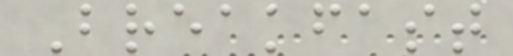Breakfast
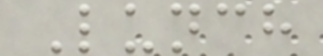Lunch
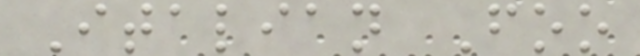Italian Foo
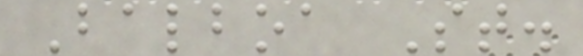Balboa St.
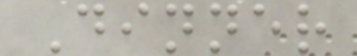Dinner
